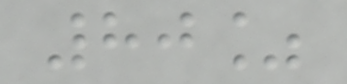80%
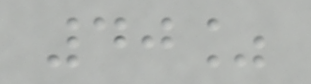40%
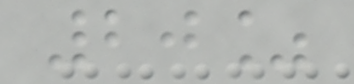20%
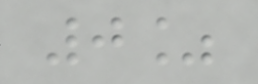0%
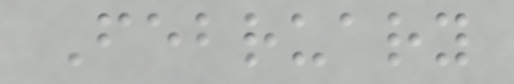February
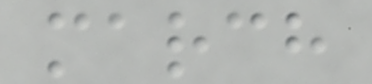march
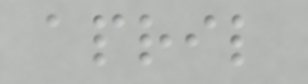april
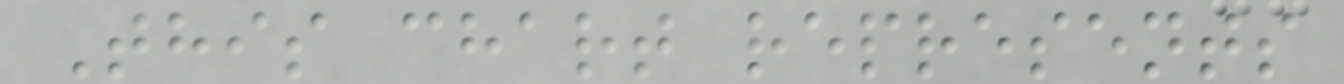This chart represents
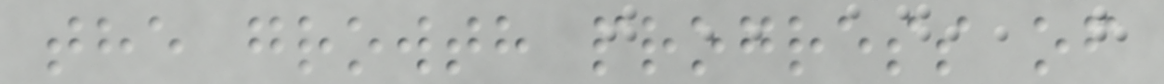the growth progress of
